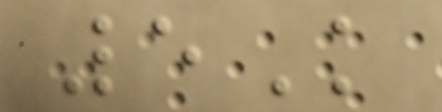5K
